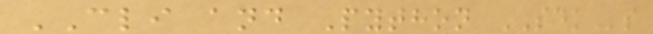CLI and Python SDKs
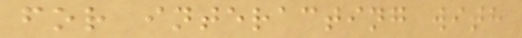for interacting with
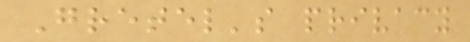Gretel's privacy
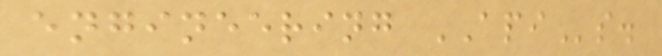engineering APIs.
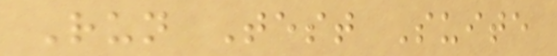Run Test Suite
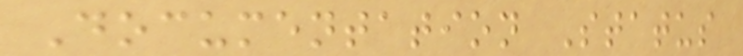Documentation Status
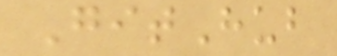GitHub
